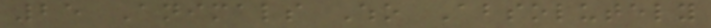25 Animals Who Absolutely
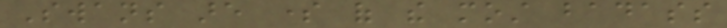Swans are some of the most badass
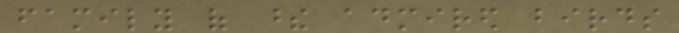family of these admired birds
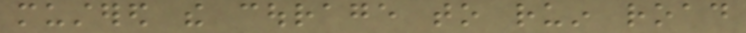mustered the courage to ruin road
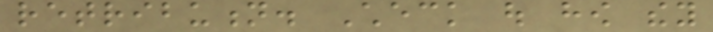retribution. Check out how they
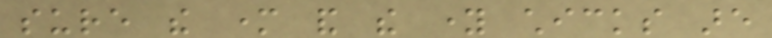sure the mother and the young chicks are
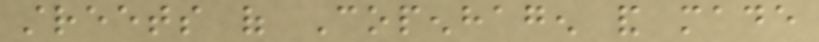streets of Copenhagen and made
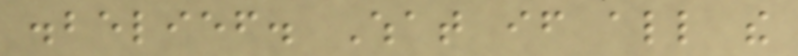disbelief. What if all the
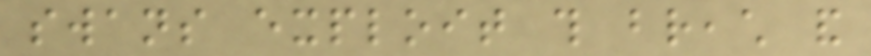swans exploit this breach and
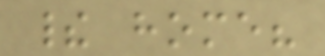their home?
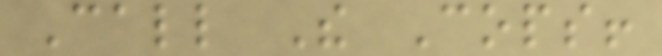Call The Cops!
